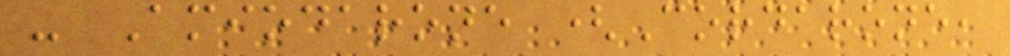- Amiodarone (Cordarone,
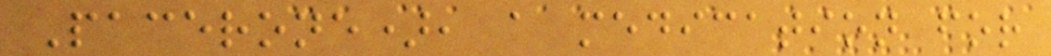Pacerone), a medication for
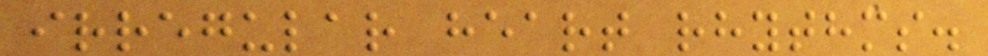irregular heart rhythms.
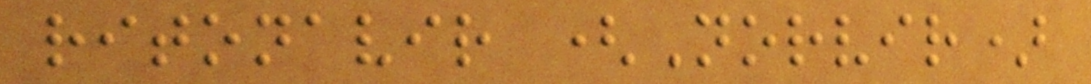ritonavir (Norvir)
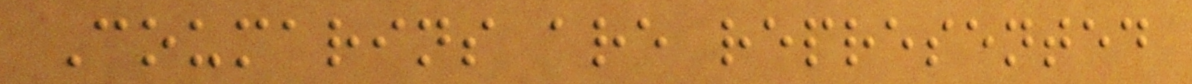Coumarins are represented
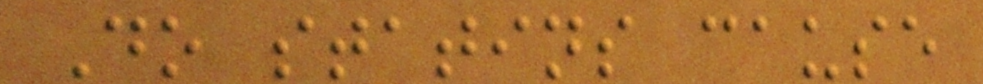Do statins cause
